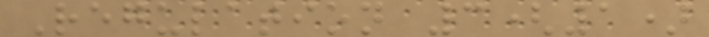Regulation 3(1)
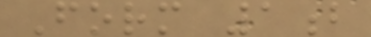Form 1b
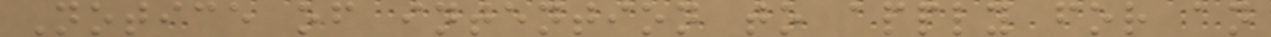Notice of intention to apply for an
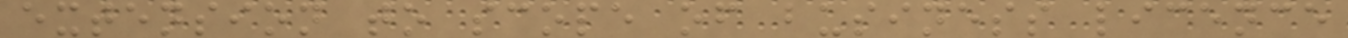extension to scope of business licence
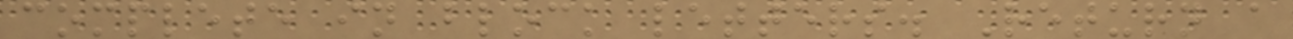complete in block letters. Return a
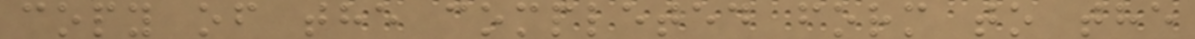copy of the completed form to the
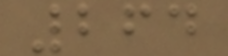264
